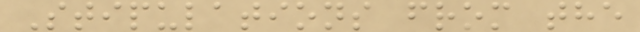Stipulations from the
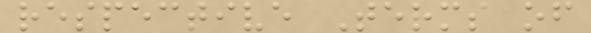respective Terms of
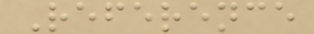Reference
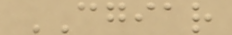CGIAR
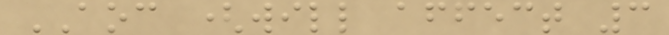AOC (will affect 3
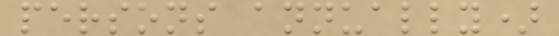persons annually)
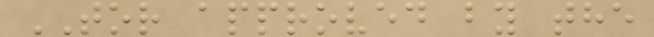TOR approved by the
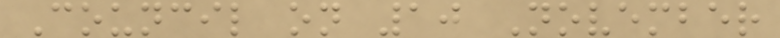Council on 10 November
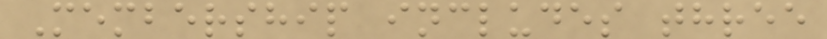Membership includes three
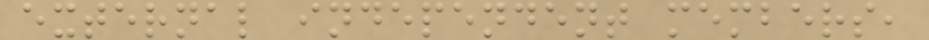external independent members,
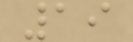19
